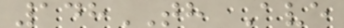148TH Ave
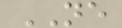NE
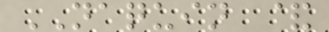NAQUIN &
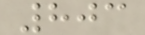803
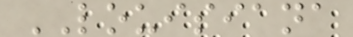LOUISIANA
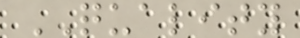QUALITY
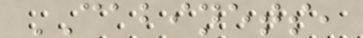CABINETS,
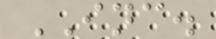INC.
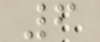6
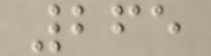265
